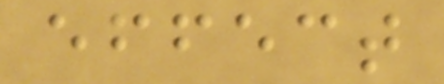effect
